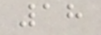18
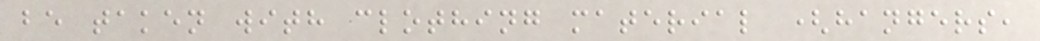be taken with clothing material (hangers,
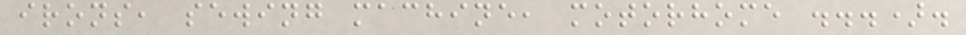irons, sewing machine, motorhome ...).
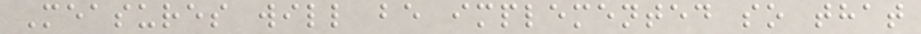Measures will be implemented so that
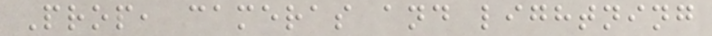Prop, cameras and lightning
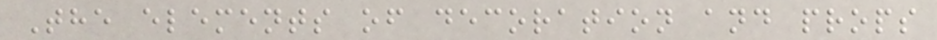The elements of decoration and props
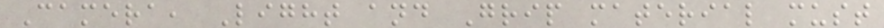Camera, Light and Grip material must
